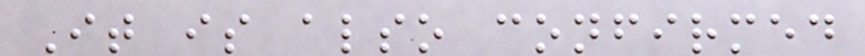It is also confirmed
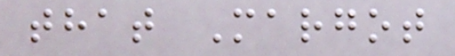that Margot
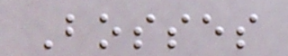Bosses
